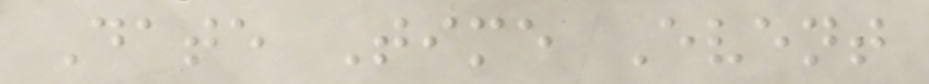Date Time Event
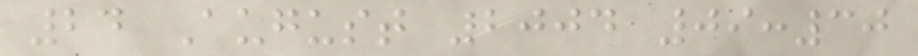24 August 2004 09:30
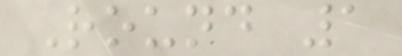Round 1
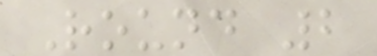Round 2
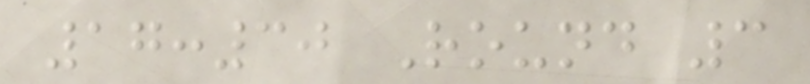17:30 Round 3
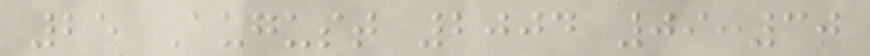25 August 2004 09:30
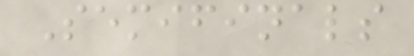Semifinals
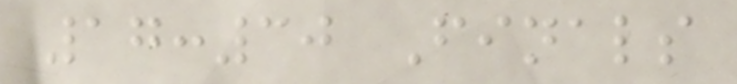17:30 Finals
